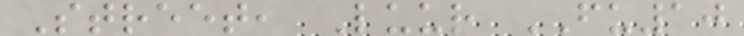Street, Luur FU10
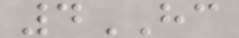4HC
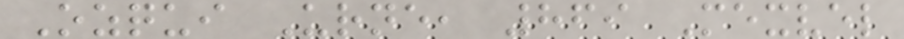Ozqui Urne, 869 Mexvel
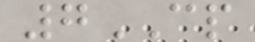7CP
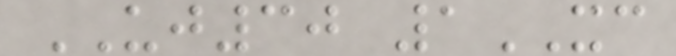UJ30 1XC
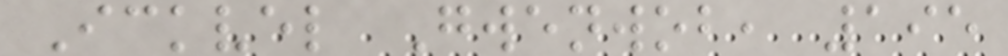Ickvel Gwenwob, 195
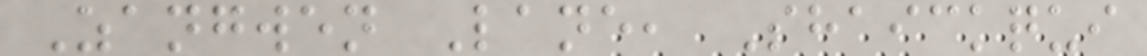Zangwen Lane, Shaickqui
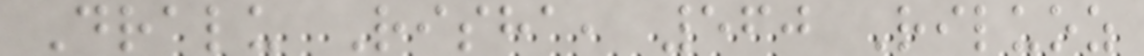Dralu Risha, 560 Riluoz
